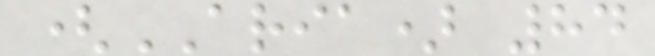(ARIA) 84
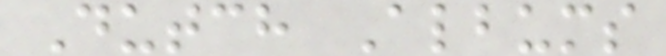Dutch Albums
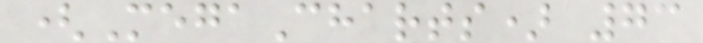(MegaCharts) 73
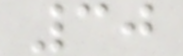30
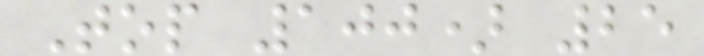Top 100) 25
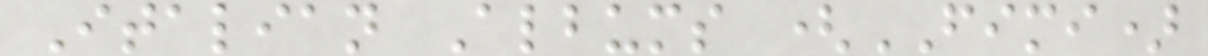Italian Albums (FIMI)
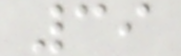39
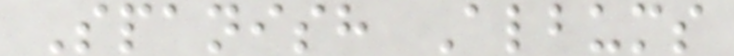Spanish Albums
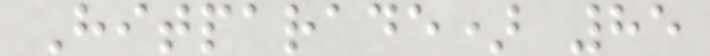Hitparade) 85
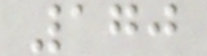170
